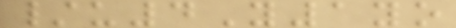/u4Y1yo
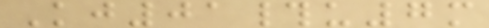Kj01#u7m
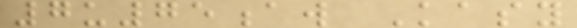7u75aw Kasy
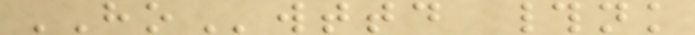HOwttd #nk
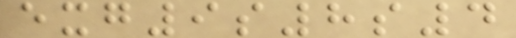exg9s8s4
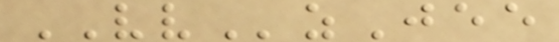VVzJee
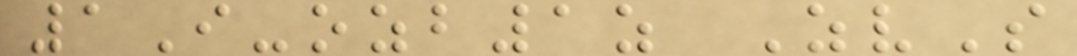1I-ozb1z ZvS
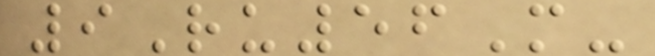9Ru56M-
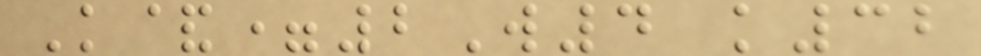K&=2W4 k32
